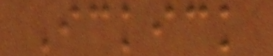Ickick
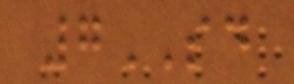7SD
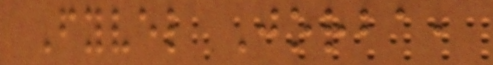Fyvel Jorba,
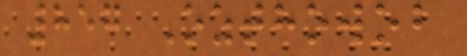857 Ozthowob
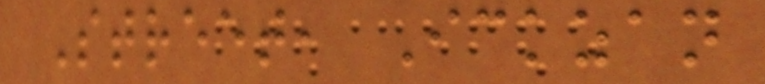Street, Ickzan
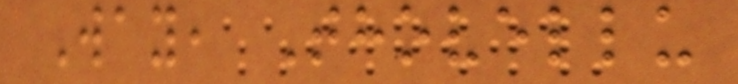Way, Thovellu
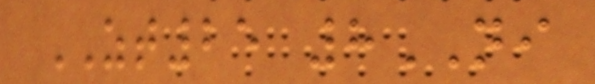ZT25 8NI
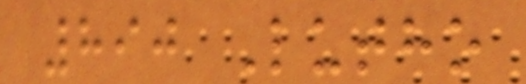890 Lutho
